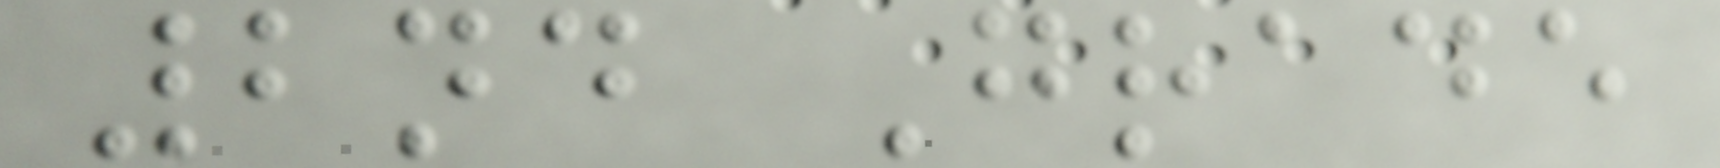2nd Grade
